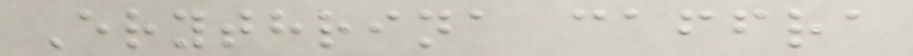Erythrina caffra
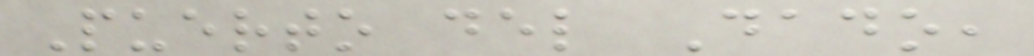Puerto del Dado,
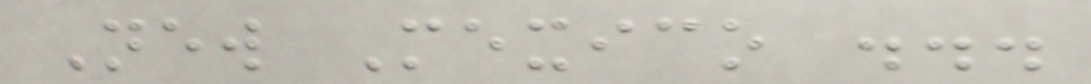New Mexico ...
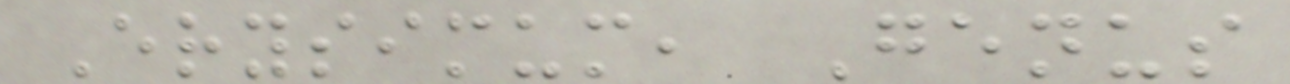Erysimum, Genus
